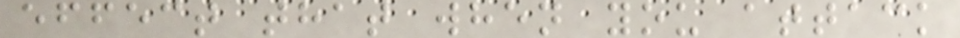effect that when you attack
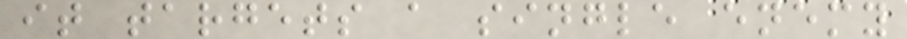it targets a single enemy
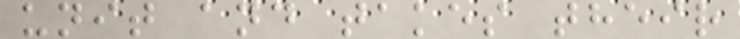unit and takes their
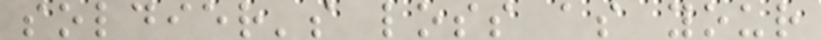soldier's loss as your
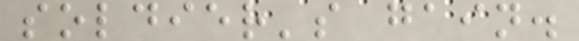soldier's gain.
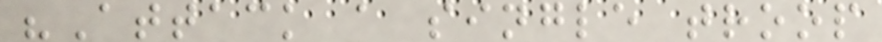"Attack a single troop
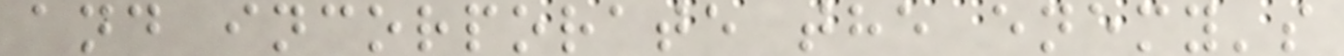and incorporate the enemy's
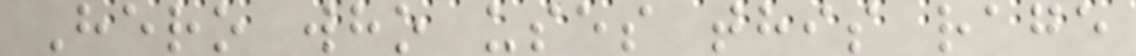Hero who uses this rage
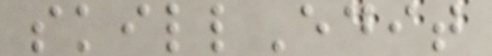skillEdit
